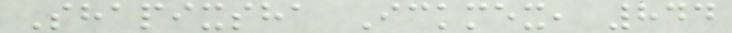Shapixsha Ickmex, 844
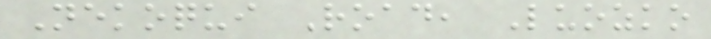Nekoqui Road, Luozko
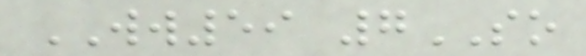WW59 7SO
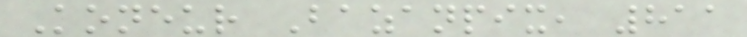Koneur Bazanpix, 811
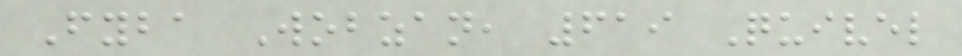Fyba Wobzan, 619 Quivel
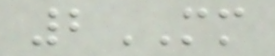2MM
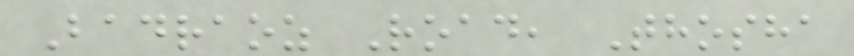Badraoz Road, Thosha
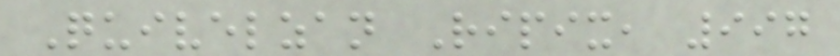Quivelzan Ripix, 997
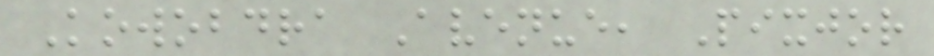Kowobdra Avenue, Pixjor
